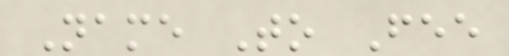Name To Fee
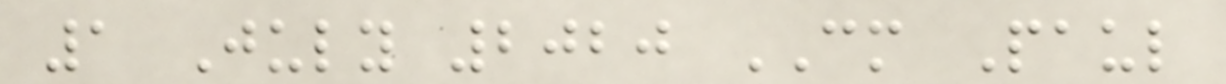1 July 2020 CM Paul
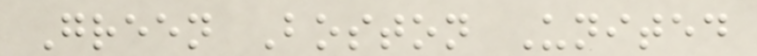Green Boston United
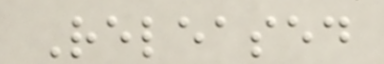Released
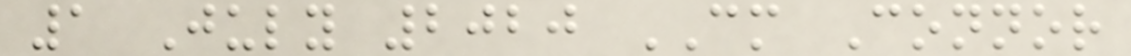1 July 2020 CM Connor
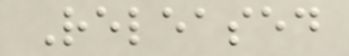Released
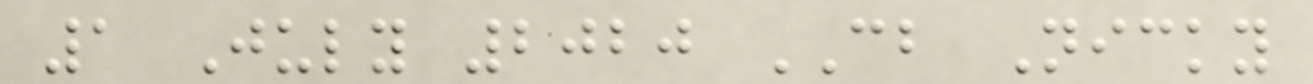1 July 2020 CB Nicky
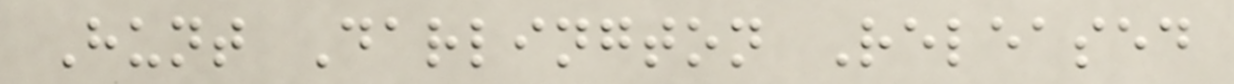Hunt Darlington Released
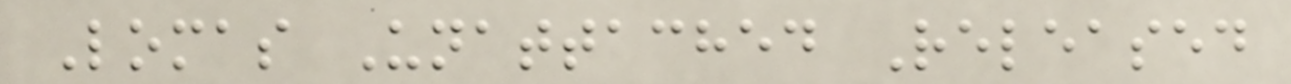Lomas Unattached Released
